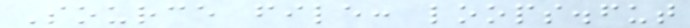Source file: loops.fut
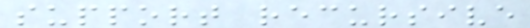support recursive
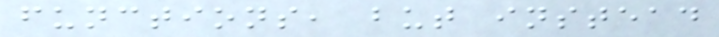functions, but instead
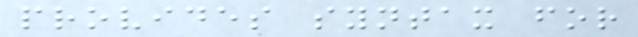provides syntax for
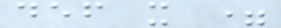def x =
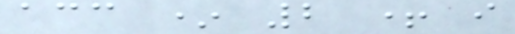acc * 2 + i
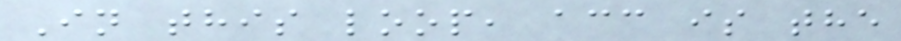In this loop, acc is the
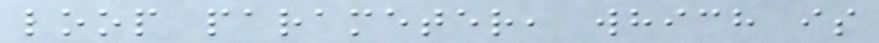loop parameter, which is
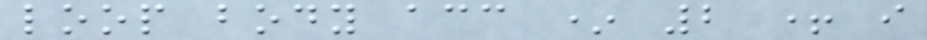loop body acc * 2 + i
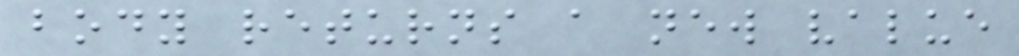body returns a new value
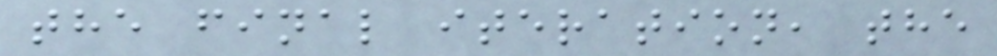the final iteration, the
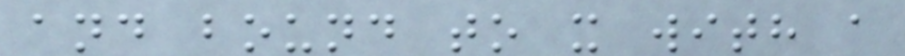and bound to x with a
